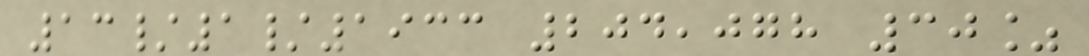13/1/1933 204,078 30%
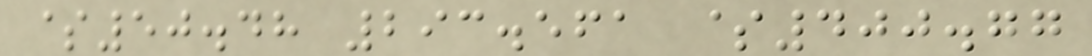$50.48 293.561 $400.77
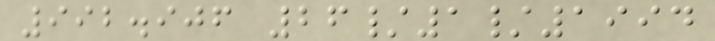992.906 26/1/1994
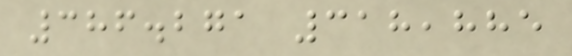386.271 318,885
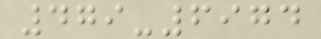479-6974
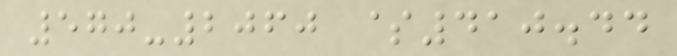570-2060 $410.44
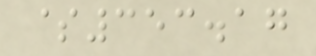$353.17
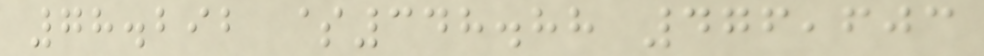78.292 $348.88 476,603
